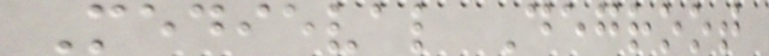Medieval Degroot
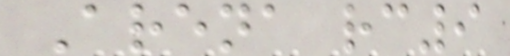Arena rc9
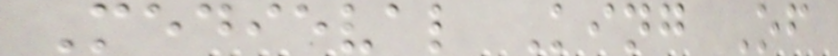Medieval King Of
